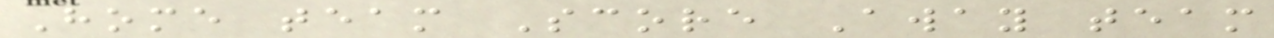Home team Score Away team
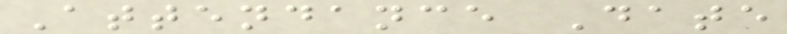Attendance Date
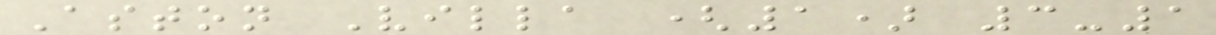Aston Villa (1) 3-1
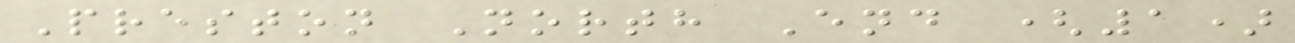Preston North End (1)
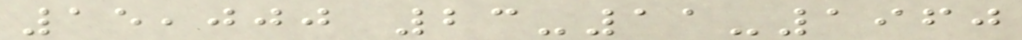15,000 23-11-1960
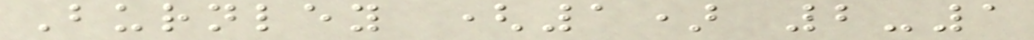Burnley (1) 2-1
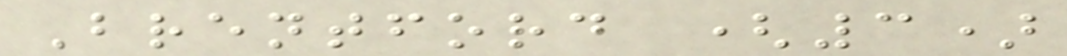Brentford (3)
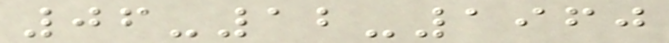06-12-1960
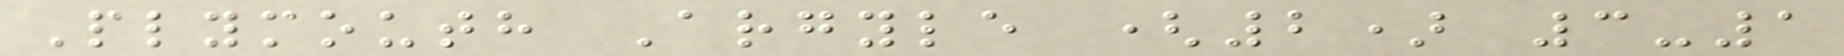Plymouth Argyle (2) 3-1
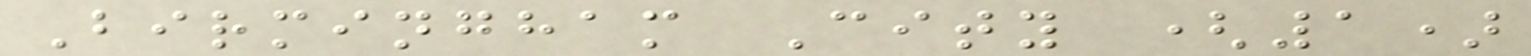Birmingham City (1)
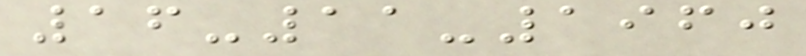16-11-1960
